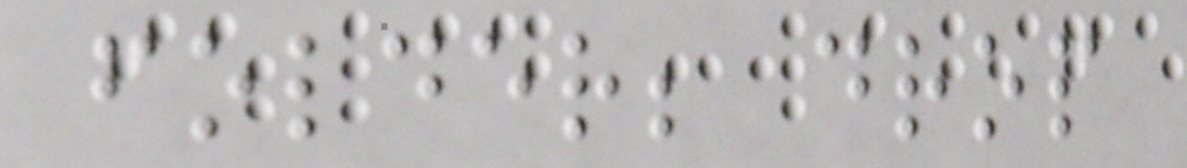folder; drop
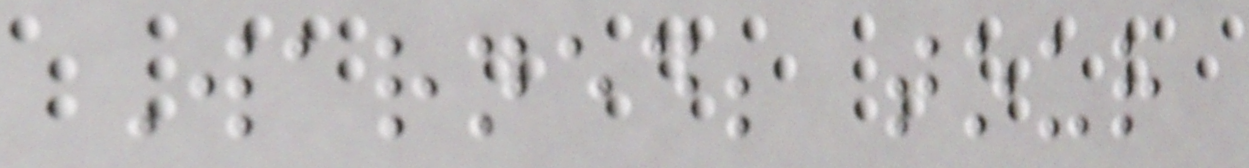Warned; tour
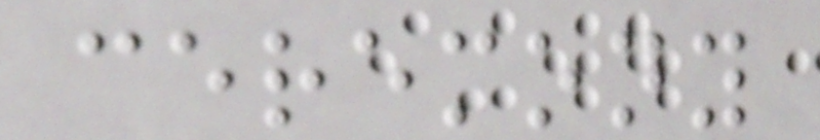ceremony
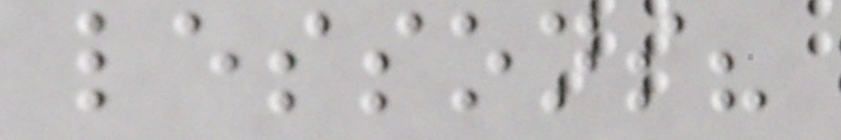lessons?
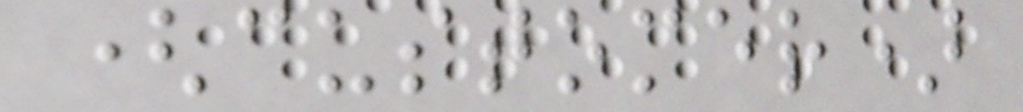(customer)
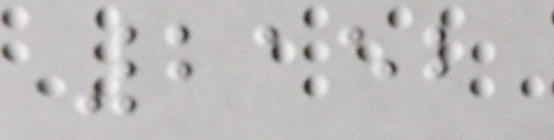2152
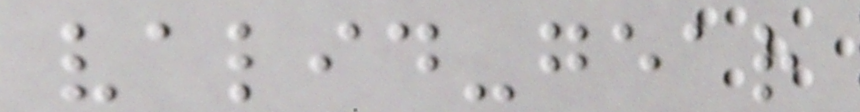valid-gear
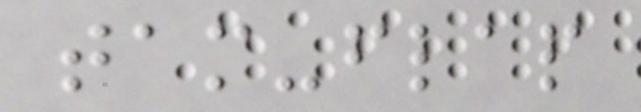tam-flap
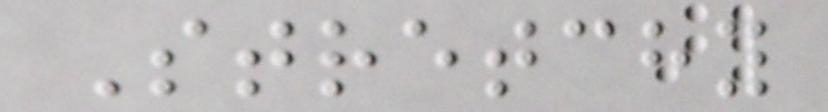Stretchy
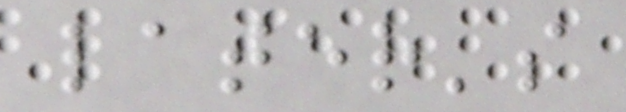later's
